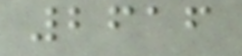2616
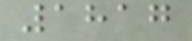1817
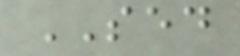SED
